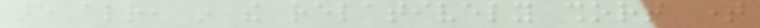are already, in the relatively short time
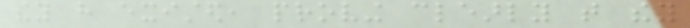they have existed, proving clearly that they
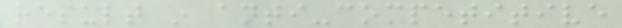result in anti-competitive
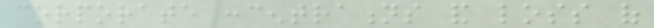corporate concentrations and loss of
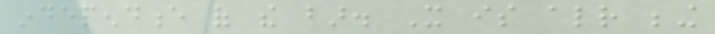independence of the bar. It is already being
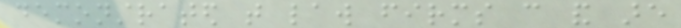demonstrated that law firms can and are
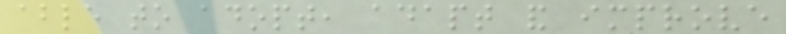able to adopt, adapt and improve
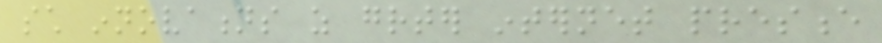such innovations as greater internet presence
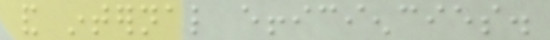and internal efficiencies.
